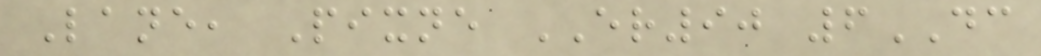Lane, Pixne ER90 6DC
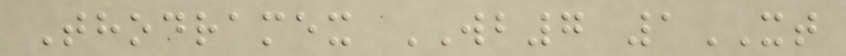Thodramex WB7 1XT
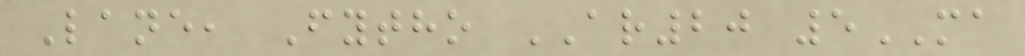Lane, Fytho AR20 5MA
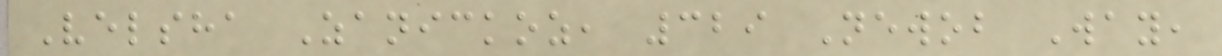Velsha Zanickoz, 329 Newob Way,
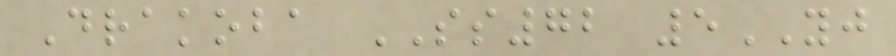Drakoba SS72 5YJ
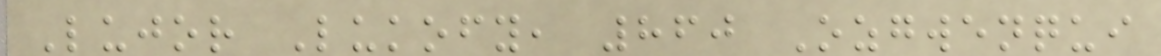Lujor Lukofy, 860 Ozgwenqui
